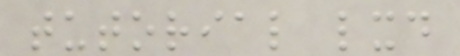tutorial lxd
